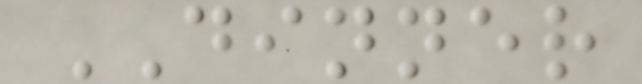DINNER
